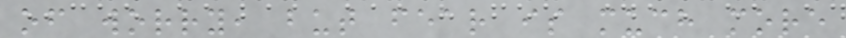of worry, but fear is much more
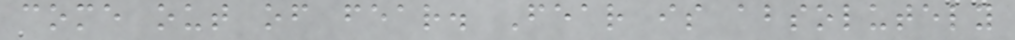come out of fear. Fear is absolutely
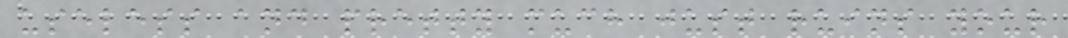useless and pretty much just ruins your
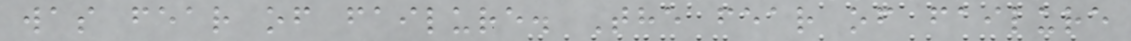was fear of failure. The fear of failure
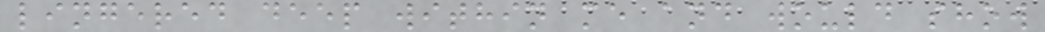lingered deep within me and would show
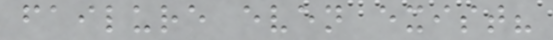failure even exist?
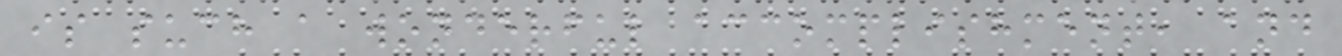is such a wonderful accomplishment, and
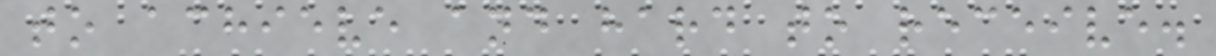to achieve and hard to receive.
